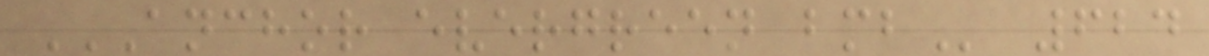ANCHOR EVERGREEN BMB 624
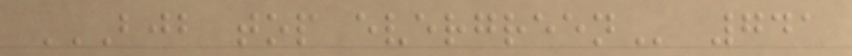BJB TOP EVERGREEN 741
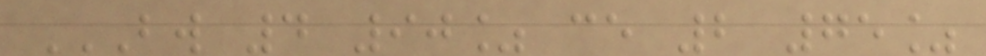BW 4 90% CE 2 75%
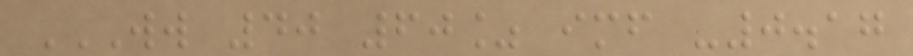WW 40 60% IMF -0.17
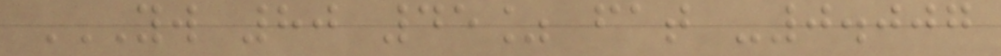YW 80 45% FAT -0.007
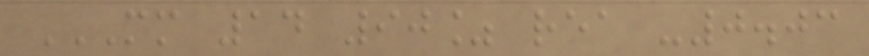MM 14 90% REA -0.03
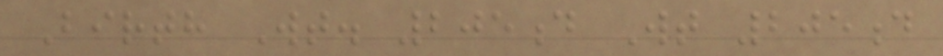Birth Wt. 205d Wt 205d
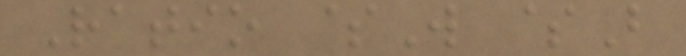Ratio $W $B
